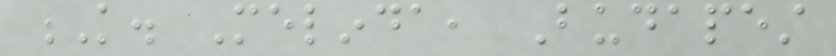K. Melinda, Budapest
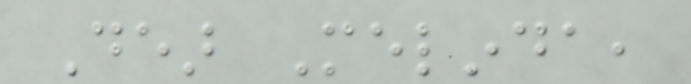Dear Melinda,
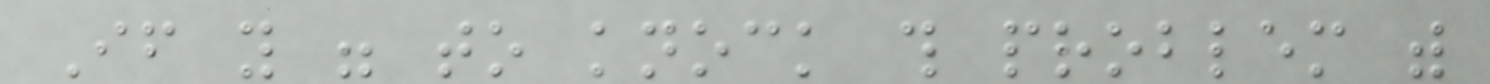If you were to knock this problem with
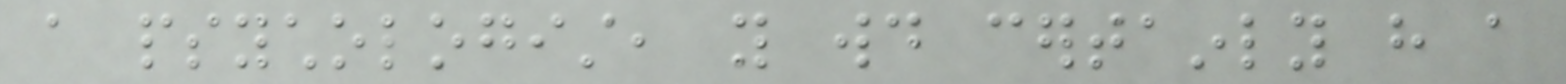a psychologist, you would certainly have a
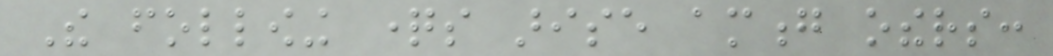The following questions arise among others:
